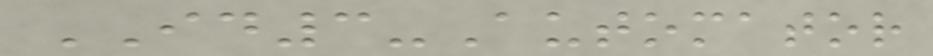ID3-Automator
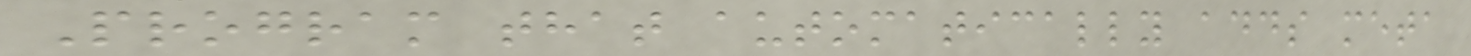Program that automatically adds meta
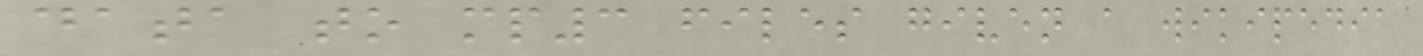data to mp3 files given a wikipedia
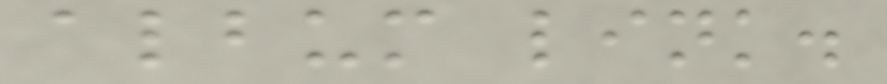album link.
